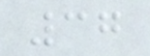37
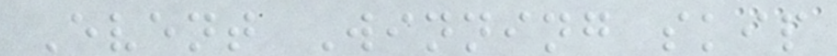Event Winning skip
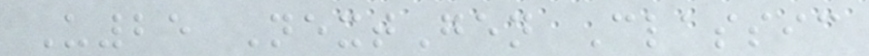U25 NextGen Classic
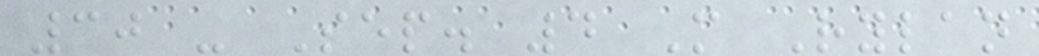30 - Sep. 4 M Rylan
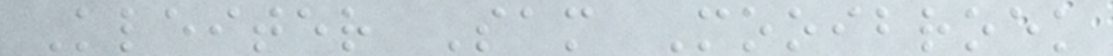Kleiter Sam Mooibroek
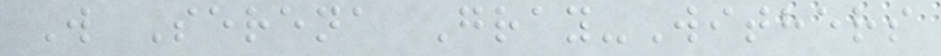W Serena Gray-Withers
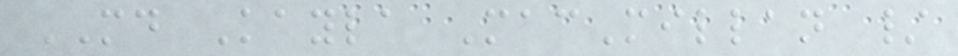MD Kayla MacMillan /
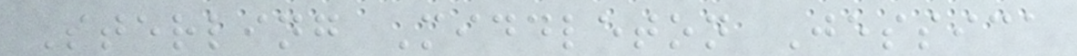Sterling Middleton Jessica
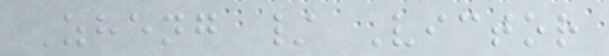Zheng / Victor
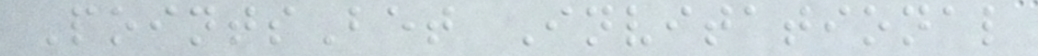PointsBet Invitational
